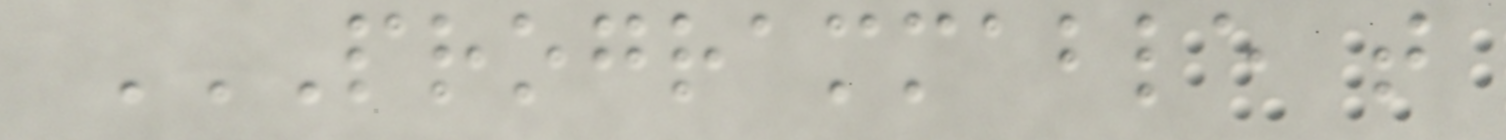PROGRAMMABLE T
